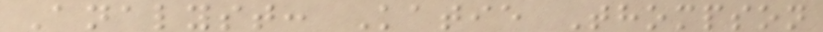Analyst: Katie Thompson
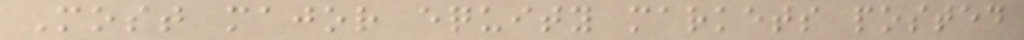Most major equity markets posted
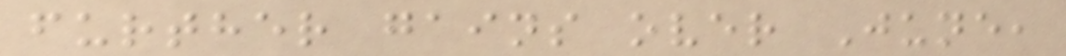further gains over June,
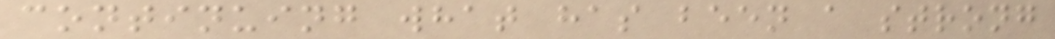continuing what has been a strong
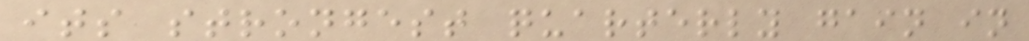its strongest quarterly gain in
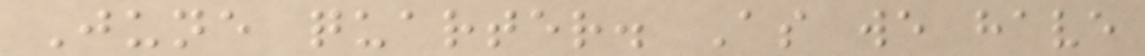June quarter. As we have
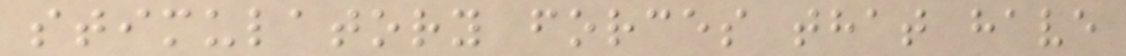stimulatory forces that have
